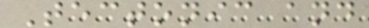Tectonic and
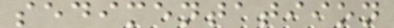sedimentatiion
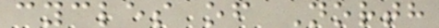cycles of North
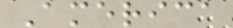America
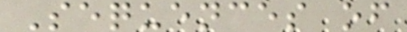Sequences of
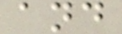and
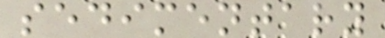sedimentary
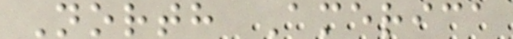North America
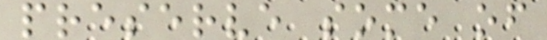preserve some of
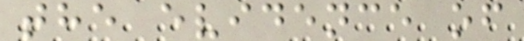the evidence of
